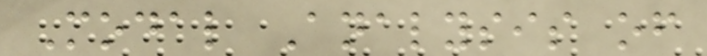Modal Analysis of
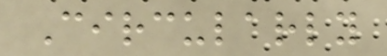Circularly
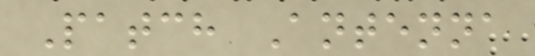Patch Antenna
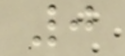0
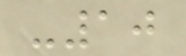-10
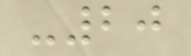-20
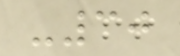-30
